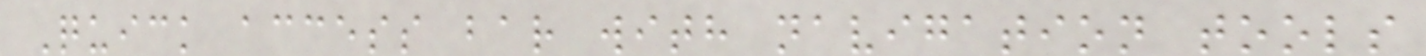Quick access bar with navigation tools
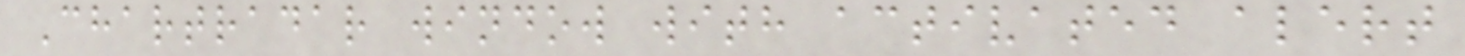Chartradar window with activated alert
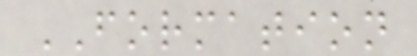FORMATION
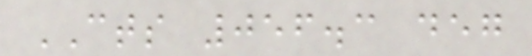CTS 056.3 deg
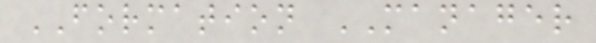FORMATION MANAGER
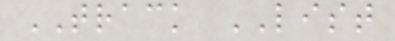TRACK LIST
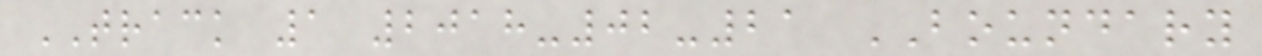TRACK 1 2018-02-21 BOUNDARY
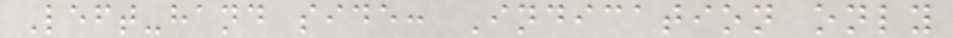Left-hand side: Indication only
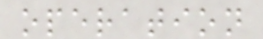operation
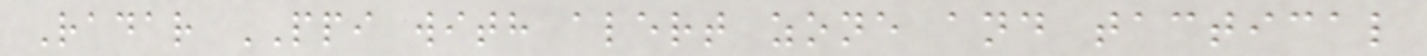Radar PPI with alert zone and tactical
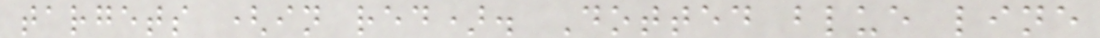targets (in red). Dotted blue line
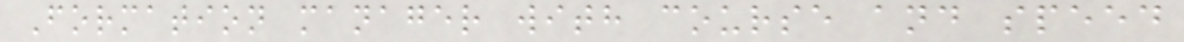Formation manager with course and speed
